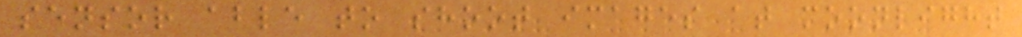sensor able to shoot images at moonlight
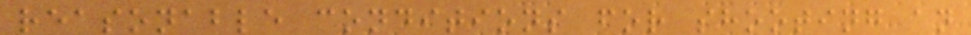reasonable conditions for shooting an
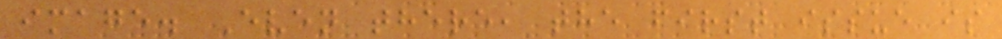image. Even there, the first issue is
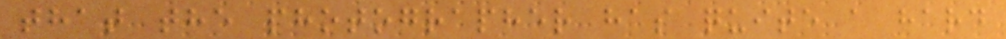that the photographer has quite a hard
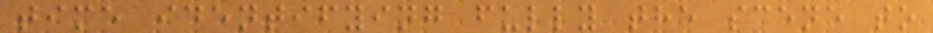time identifying fully the scene to
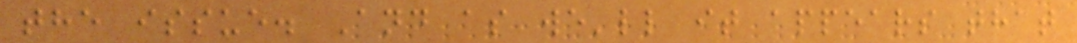the issue. And as we'll it appears that
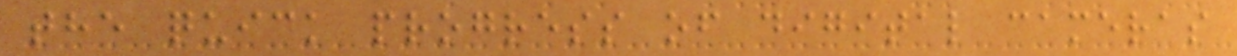the quick progress of digital cameras
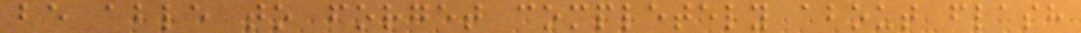be able to forget completely about flash
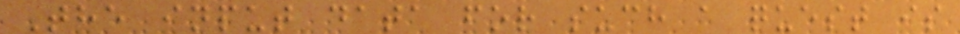The input data for such a quest is
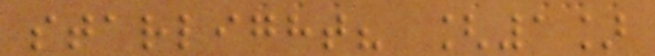starlight? [1]
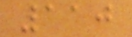110
